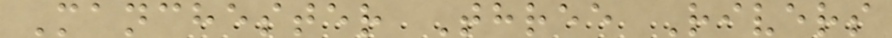Manchester Three Rivers
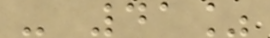- 41%
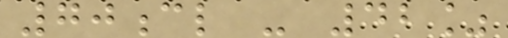70cl - 42%
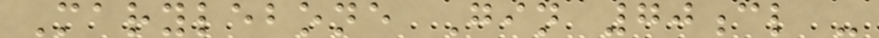Marylebone Gin 70cl -
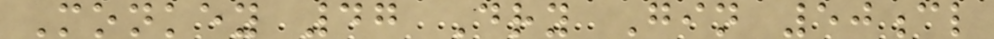Monkey 47 Dry Gin 50cl
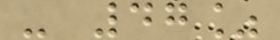- 47%
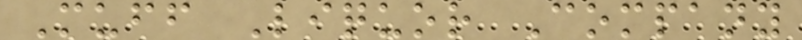Muff Liquor Company
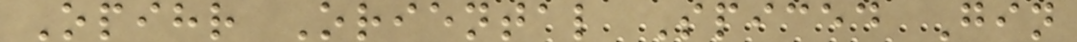Opihr Oriental Spiced Gin
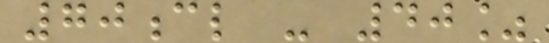70cl - 40%
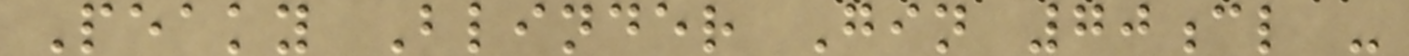Peaky Blinder Gin 70cl -
